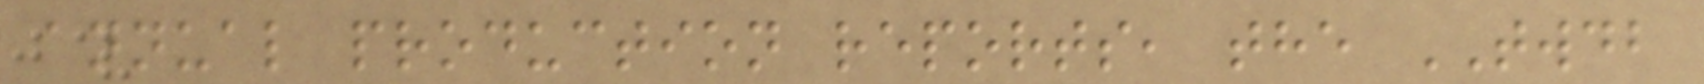annual production reports, the TWDB
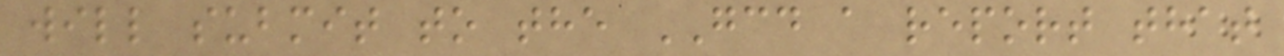will submit to the GCD a report that
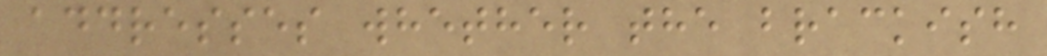addresses whether the brackish
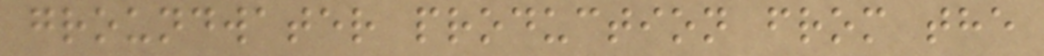groundwater production from the
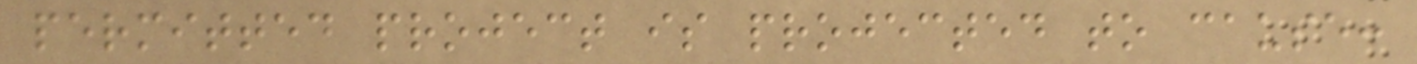permitted project is projected to cause:
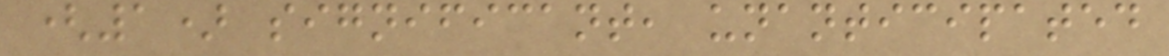(1) significant, unanticipated
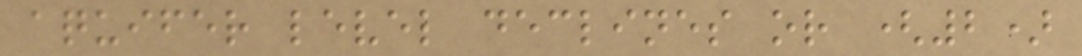aquifer level declines or (2)
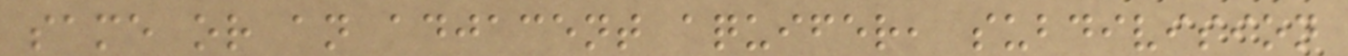same or an adjacent aquifer, subdivision
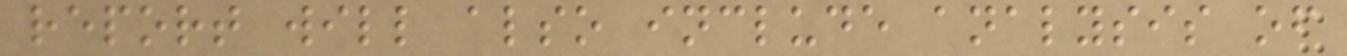report will also include analysis of
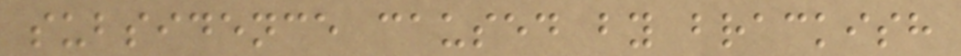subsidence caused by brackish
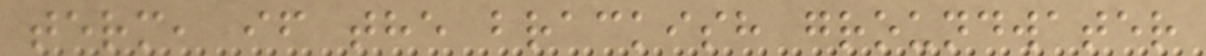term, if the brackish groundwater
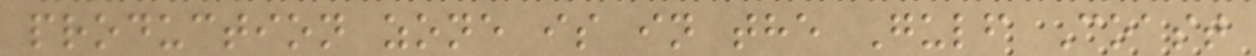production zone is in the Gulf Coast
